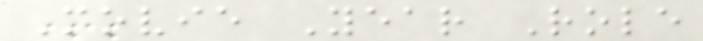Movie Year Role
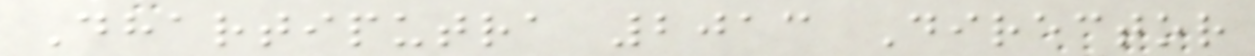Dhartiputra 2013 Director
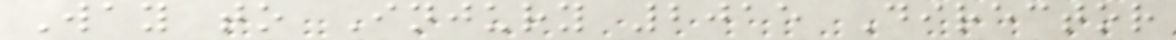Way to Injury 2015 Director
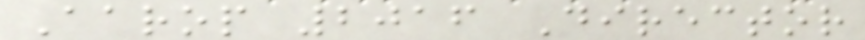Aarop 2016 Director
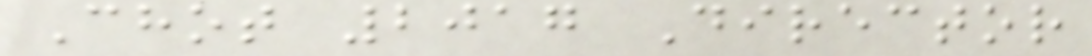Chot 2017 Director
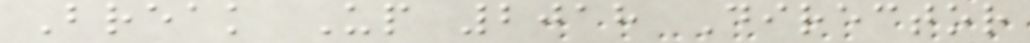Break Up 2018 Director
